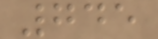745
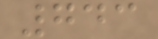743
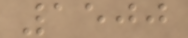1500
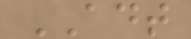ADT
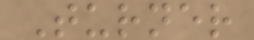Turner
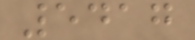5417
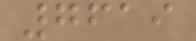7619
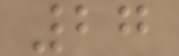27
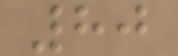80
